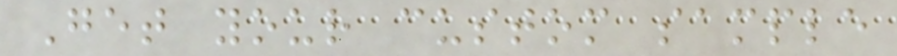Get your custom sample
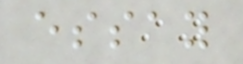essay
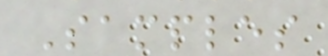Samples
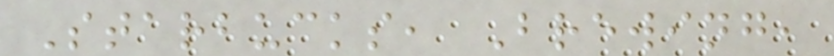Starbucks, Brewing,
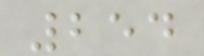254
